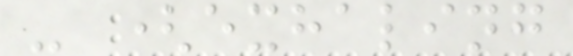- (exhaling
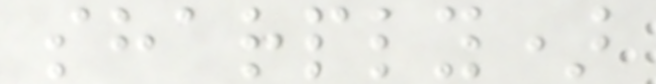sharply)
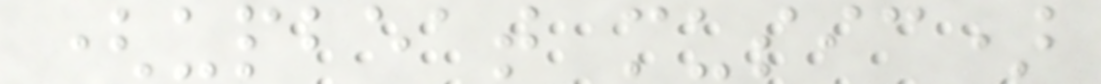(upbeat music)
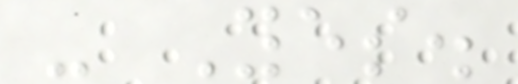- Yes.
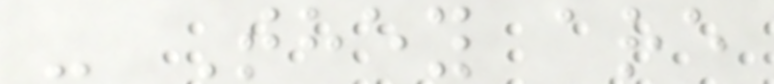- They are
